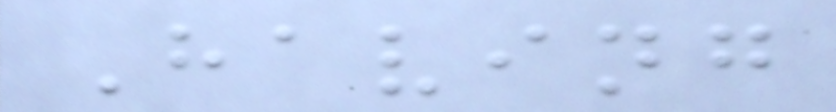Having
